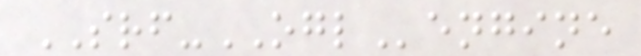SRF-OGLengine
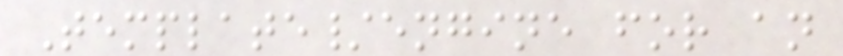Template/engine for an
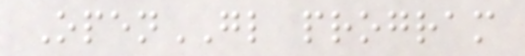OpenGL program
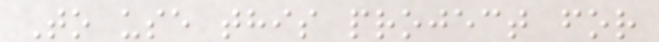To use this project for
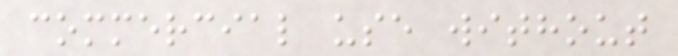commercial use without
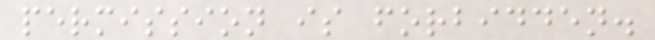permission is forbidden.
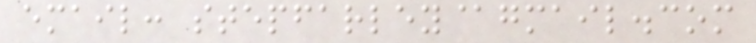email: stepfarley@gmail.com
